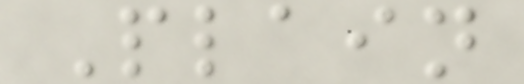Plain
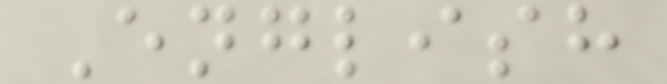English
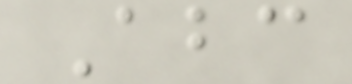Abc
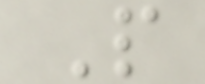P
